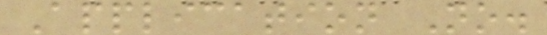Application No.
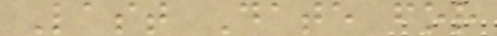Last Date for
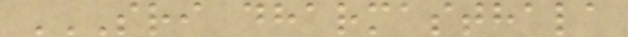SRI DHARMASTHALA
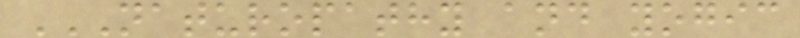NATUROPATHY AND YOGIC
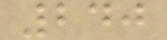240
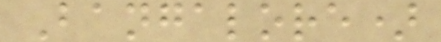Bangalore)
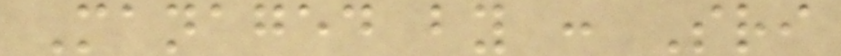Managed by : Sri
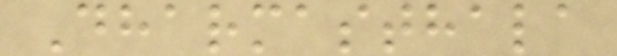Dharmasthala
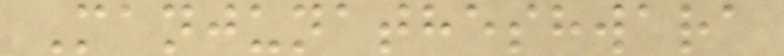Manjunatheshwara
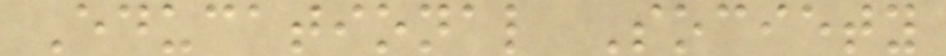Educational Society
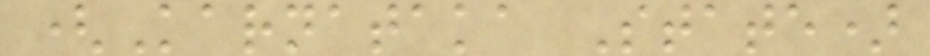(Karnataka State)
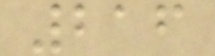216
